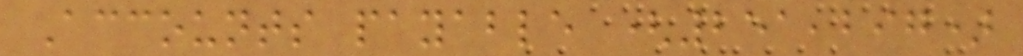Accounts payable (251,297)
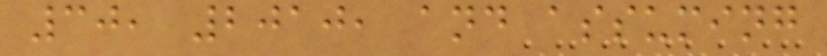30, 2010, and assuming
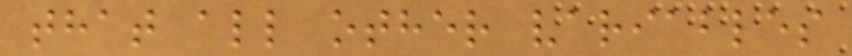that all other variables
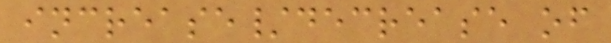increase/decrease of
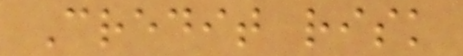Credit risk
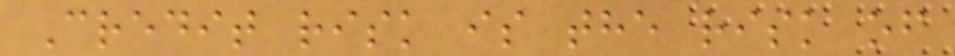Credit risk is the risk of
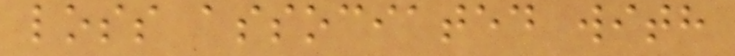loss associated with
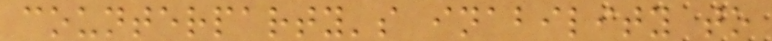counterparty's inability to
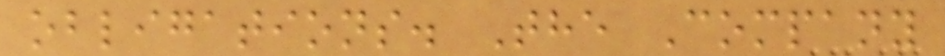obligations. The Company
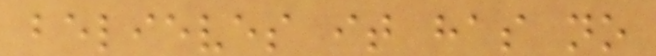believes it has no
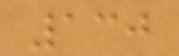130
